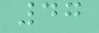47
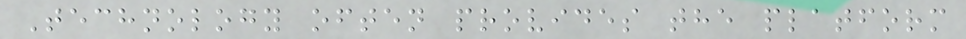Technology often provides the platform
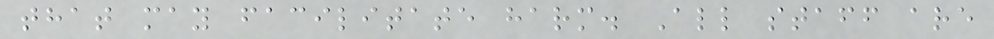that may facilitate harm. All staff are
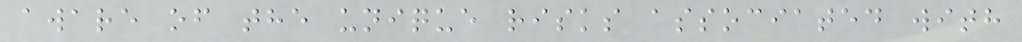aware of the unique risks associated with
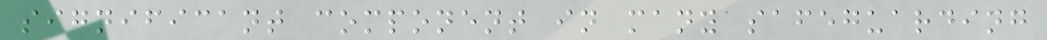significant component in many safeguarding
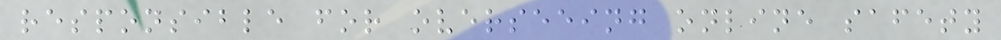responsible for overseeing online safety
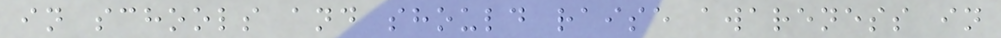in schools and should raise awareness in
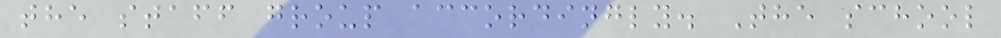the staff group accordingly. The school
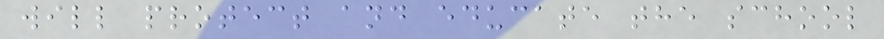will protect and educate the school
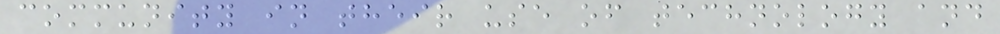community in their use of technology and
